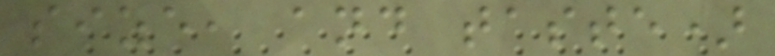size, and taste)
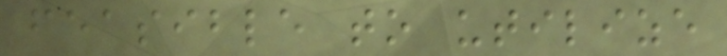feasible to utilize
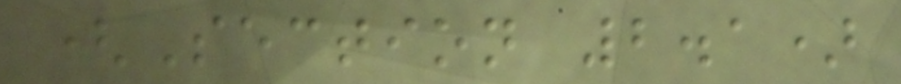(Section 2.1)
